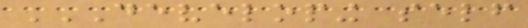DEVELOPING SELF
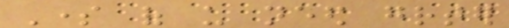Some of us need greater
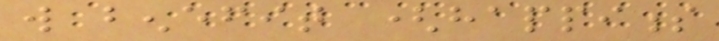will benefit (happiness
